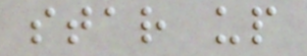star up
